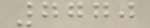7770
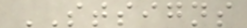STSIGNS
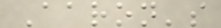Aaron's
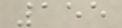155
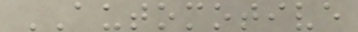AUTOMOTIVE
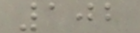102
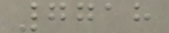7718
